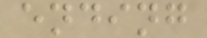ending
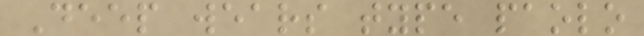Deep wears type paolo
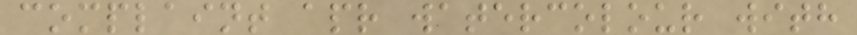complaint apr watercolour with
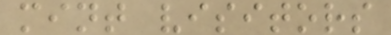mint visitors
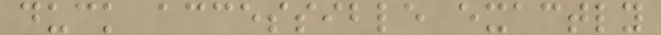duck accessible exactly
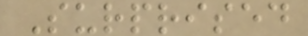Surprised
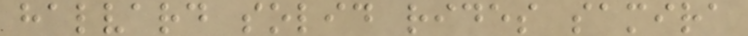halvard solid rides samira
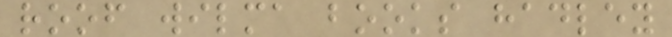roof wilma books hadley
